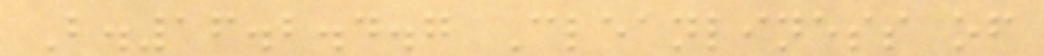B.16.2.4.7 Cleanliness of
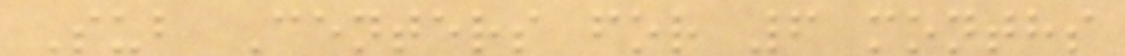Sub Centers for 6 months
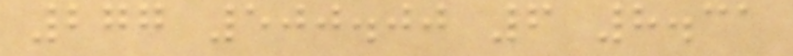277 500.00 6 8.31
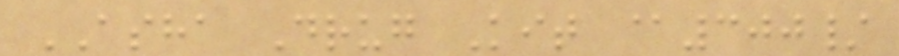ASHA Drug Kit @300/
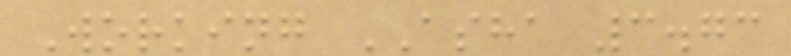Working ASHA 3.73
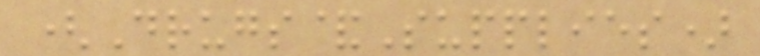(Drugs&Supplies)
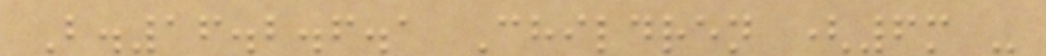B.16.2.6.1 Children (6m -
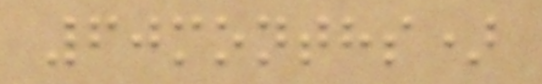60months)
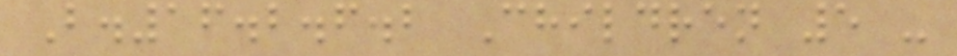B.16.2.6.2 Children 5 -
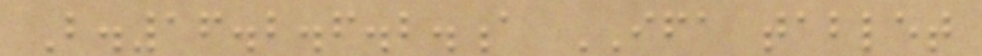B.16.2.6.2.a IFA tablet
